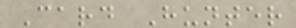Card Hunter
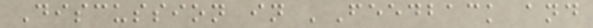Discussion in 'Feedback and
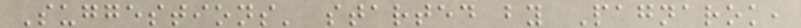Suggestions' started by Pagnarok,
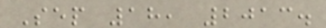Sep 18, 2013.
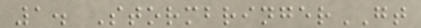1. StormbringerGT
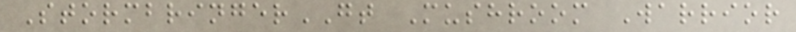StormbringerGT Mushroom Warrior
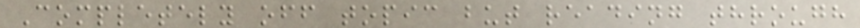Completely off topic but reading through
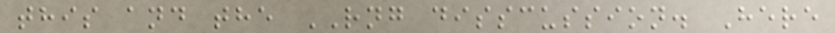this and the RNG disscussion. Here
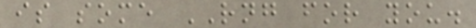is some RNG for you.
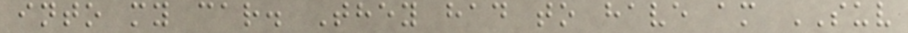into my car. They had to have am SUV
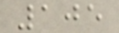105
